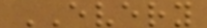EVERY
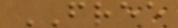FREE
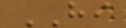HI
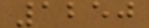1250
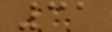31
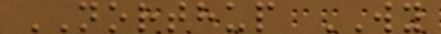NORTHUP WY
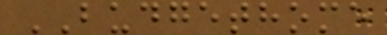BUDGETHOME
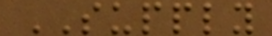SUPPLY
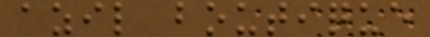azil boutique
